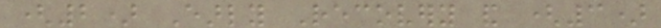(2) Early Recovery and (3)
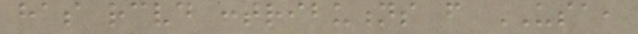has received contributions from USA,
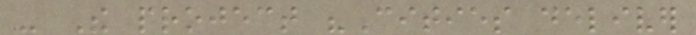- The project "Cities deliver
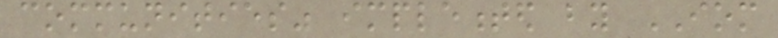communities" implemented by IOM
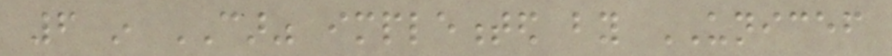6 in CAR" implemented by UNICEF
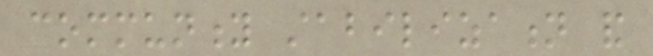community stabilization and
